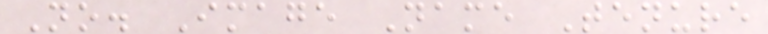No. Image Name Tenure
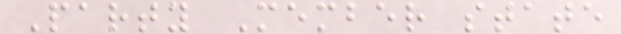Party Member state
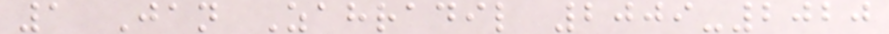1 Jan Zahradil 2009-2020
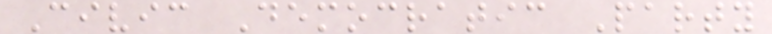Civic Democratic Party
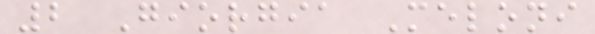2 Giorgia Meloni
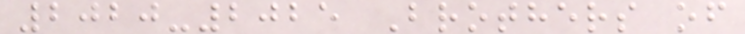2020-2025 Brothers of
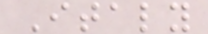Italy
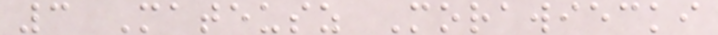3 Mateusz Morawiecki
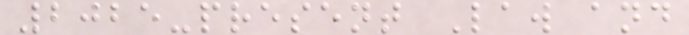2025-present Law and
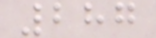287
